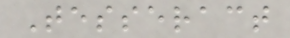Tesseract
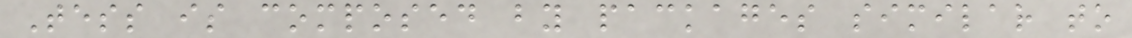Tess is composed by packages similar to
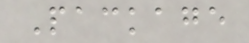Package
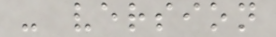- version
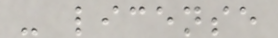- license
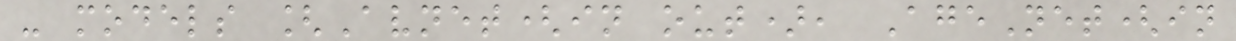- models [Avnet(in out), AgeNet(in
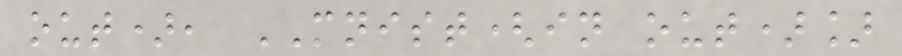out), MNIST(in out)]
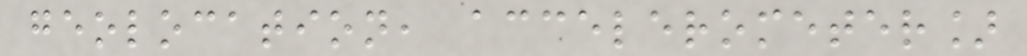geolocation, accelerometer]
